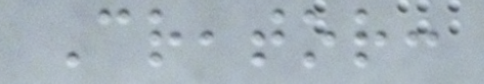Creator:
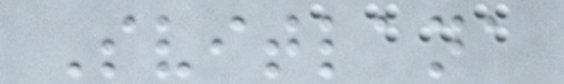Svitlana
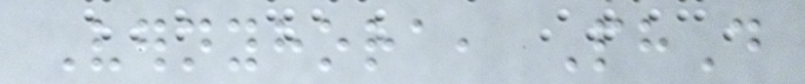Vernyhora, PhD
